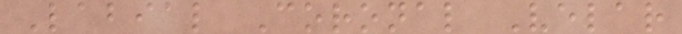Labial Coronal Velar
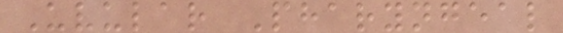Uvular Pharyngeal
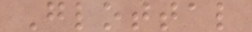Glottal
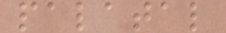palatal
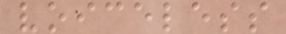voiceless
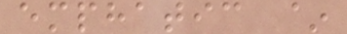emphatic ~
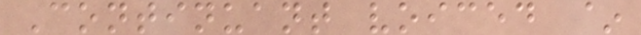Continuant voiced ~
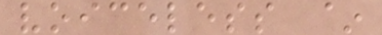voiceless ~
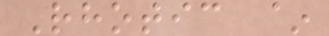Rhotic ~
